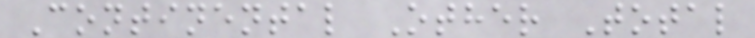Continental Other Total
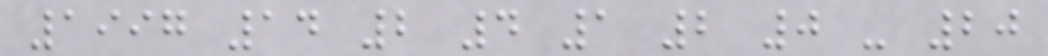1997 14 2 4 1 2 0 - 20
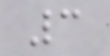3
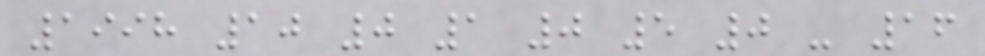1998 10 0 1 0 5 0 - 16
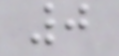0
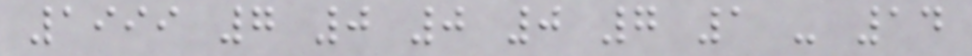1999 7 0 0 0 7 1 - 14
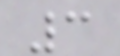3
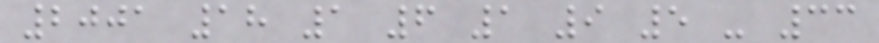2001 18 1 6 1 9 5 - 33
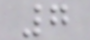7
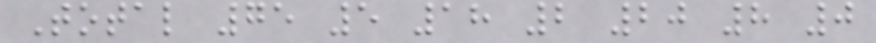Total 75 5 18 2 20 8 0
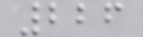226
